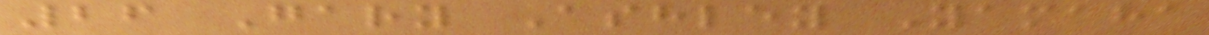26 Gary Ashley Yamaha
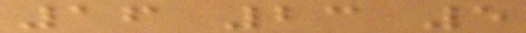16 23 5
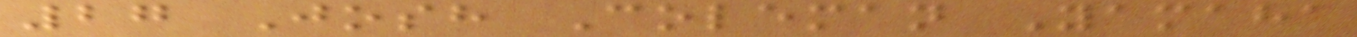27 Josh Coleman Yamaha
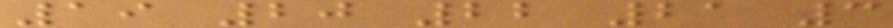19 20 22 21 3
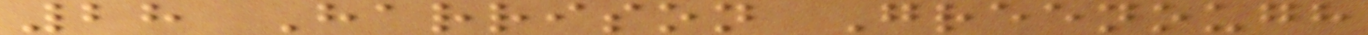28 Harrison Greenough
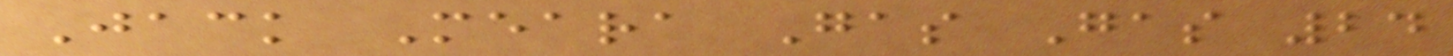Jack Meara Gas Gas 24
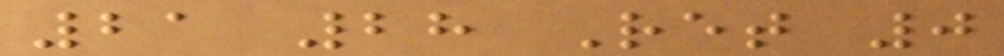21 28 Ret 0
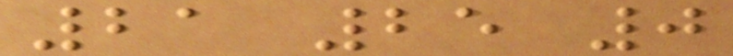21 25 0
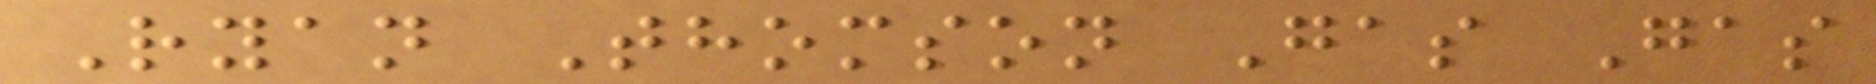Ryan Thomson Gas Gas
